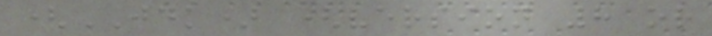(JDK) (version 8 or
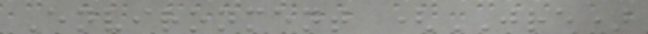Environment (JRE)
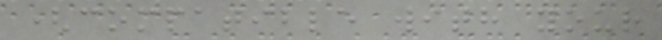(compatible with your
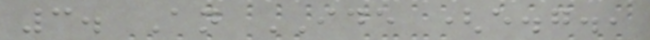3. An IDE (e.g.,
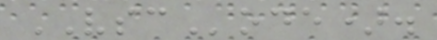VSCode).
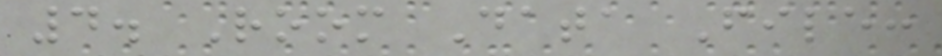4. Room Data File:
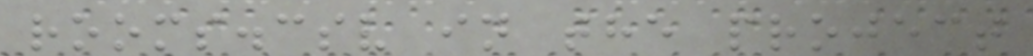rooms.csv in the project
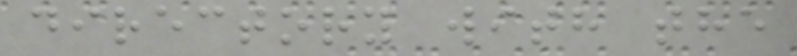directory with the
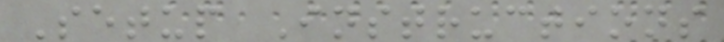Setup Instructions
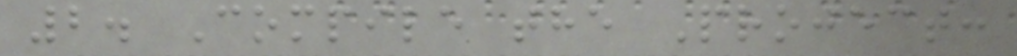2. Compile the Project:
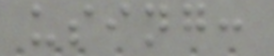using:
